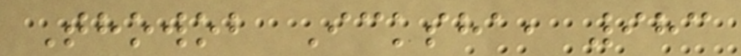Thowob Icksha, 983
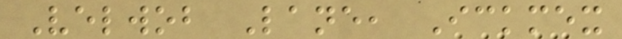Velwob Lane, Ickmex
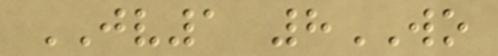JV1 8WO
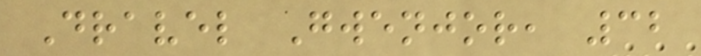Dravel Gwenjor, 32
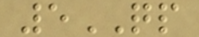5QP
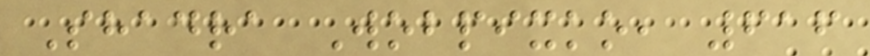Shadra Wobpixko, 616
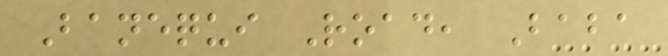Banequi Road, Baba
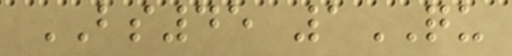BS45 1QU
